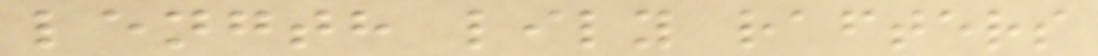length lily rafters
